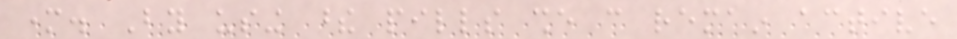mother. By using these pills she can remain active
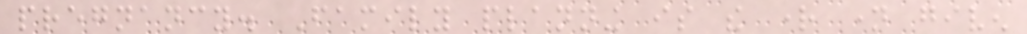pregnancy. Family planning is the right name given
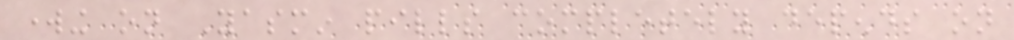working on Yasmin pills completely depends on
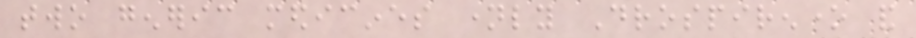two generic medicines namely Drospirenone and
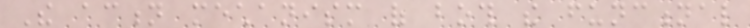The action mechanism of both the functional
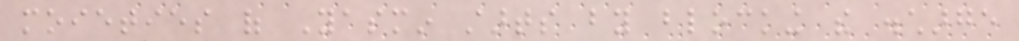moieties of Yasmin starts by blocking the discharge
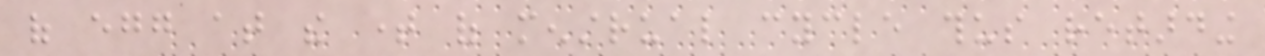of egg at the time of menstrual cycle thus retarding
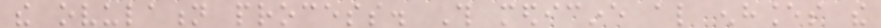the ovulation process. This medicine also enhances the
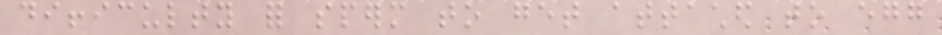difficulty for sperm to get attached to egg
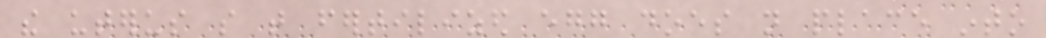the uterus so that fertilized egg does not place into
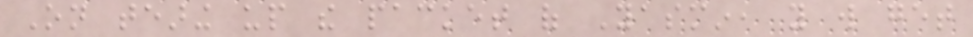On tearing up the packet of Yasmin, you will get
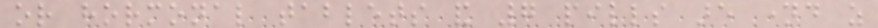or hormonal tablets and 7 pills are named as
